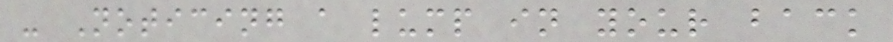- Noticing a lump in your back
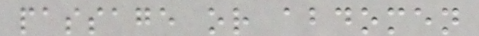passage or abdomen
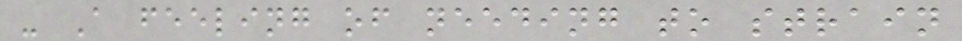- A feeling of needing to strain
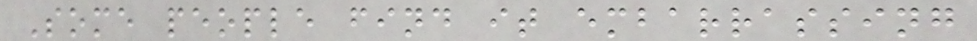Some people find it embarrassing
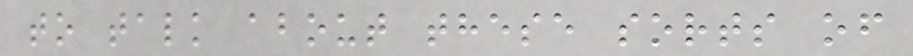to talk about these sorts of
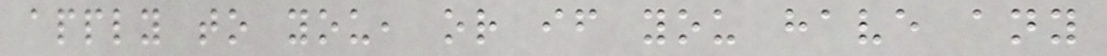apply to you, or if you have any
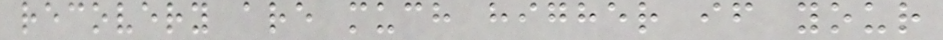recovery are much higher if your
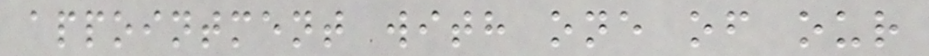appointment with one of our
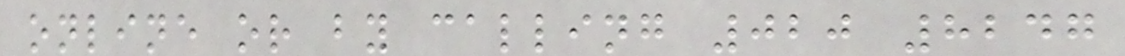online or by calling 020 8247
